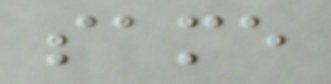same
